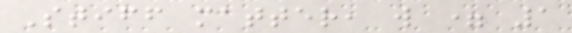Stiff matter, w = 1
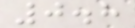0.8
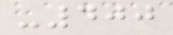-400
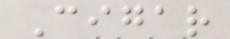Cigar
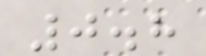0.8
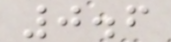0.6
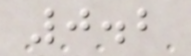0.2
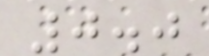0.0
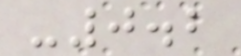-0.2
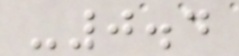-0.4
